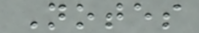Notes
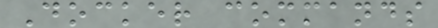Docker commands
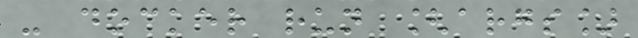- docker run [args]
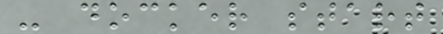- docker start
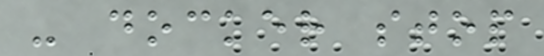- docker stop
